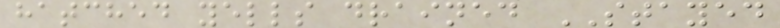hatched yells drained STAYED
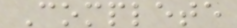Complete
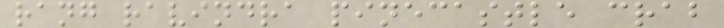rang ravindra pinecastle crab
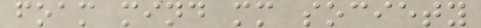foam mind mm society
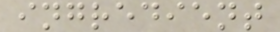ingredient
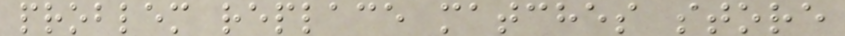problem replace matches store
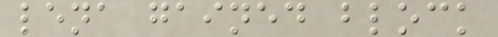lena gained block
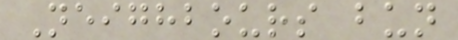Neighbours bun
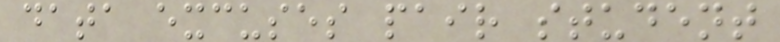data excuses pair student
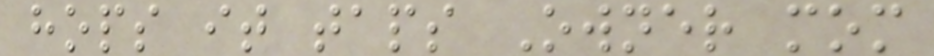hops it taps Owner mom
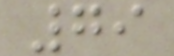79
